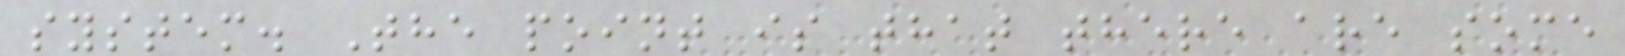system. The point is that there are some
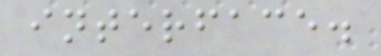interface.
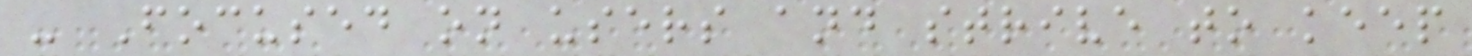- Focused on users and strive to keep
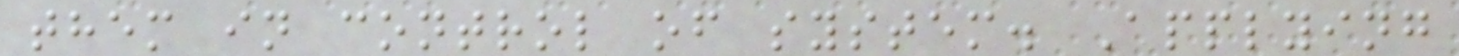them in control of system. Applying
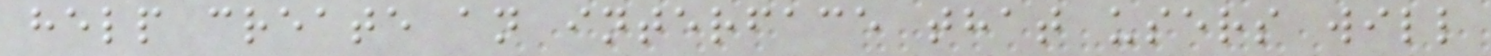help create an interface that users will
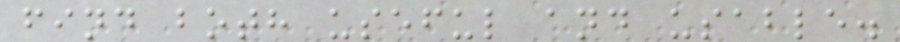find both useful and usable.
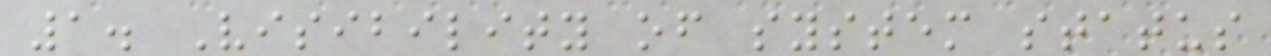1. Visibility of system status
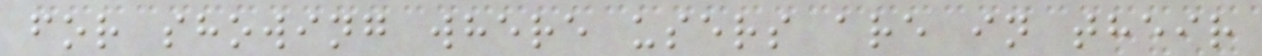for showing where users are in their
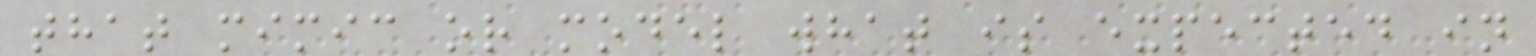that mimic or model what is expected in
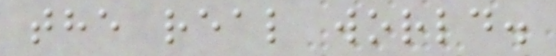the real world.
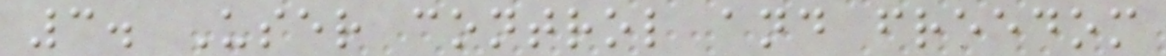3. User control and freedom
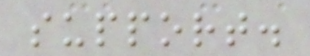support.
